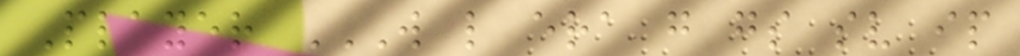Player W L ERA G GS SV IP
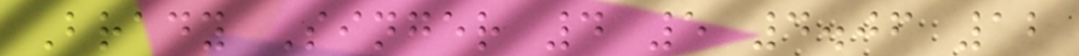Brady Singer 4 5 4.06 12
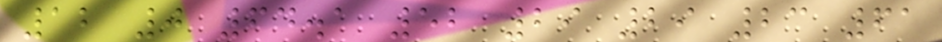12 0 64.1 52 29 29 23 61
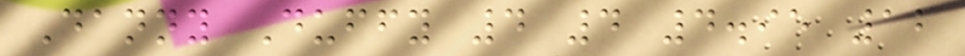Danny Duffy 4 4 4.95 12
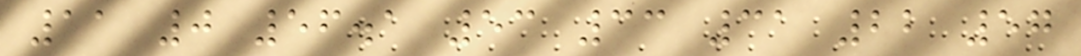11 0 56.1 53 33 31 22 57
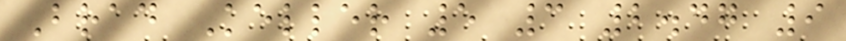Brad Keller 5 3 2.47 9
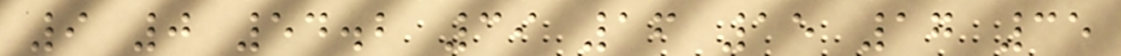9 0 54.2 39 16 15 17 35
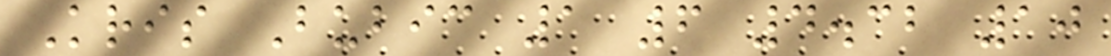Kris Bubic 1 6 4.32 10
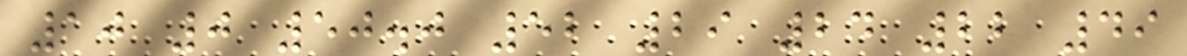10 0 50.0 52 29 24 22 49
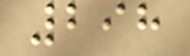298
